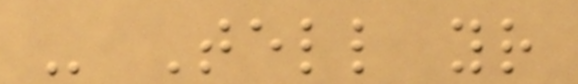- Tell your
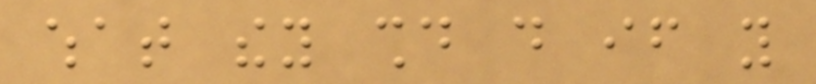what they should do if you
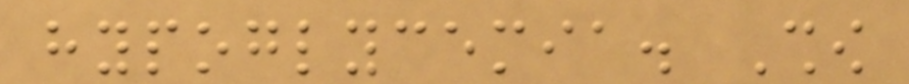hypoglycemia. Show
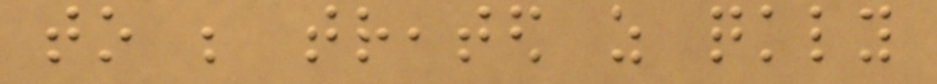to be treated as quickly
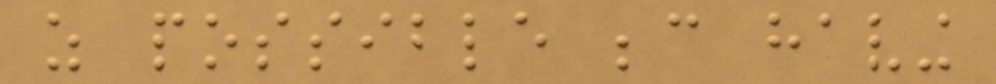as possible because having
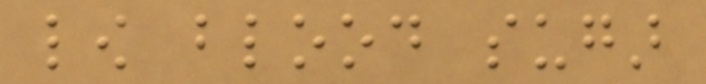low blood sugar
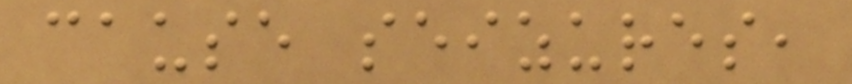cause seizures,
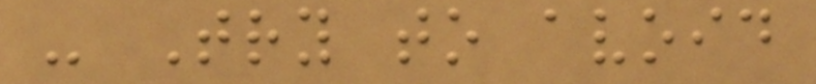- Try to avoid
